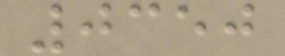0350
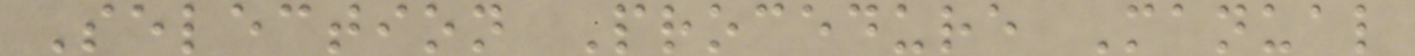Selection Procedure Manual
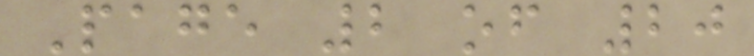Page 2 of 20
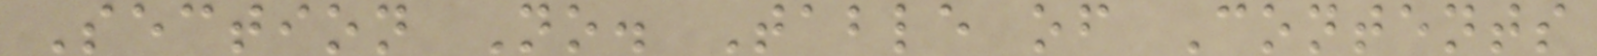Section No. Table of Contents
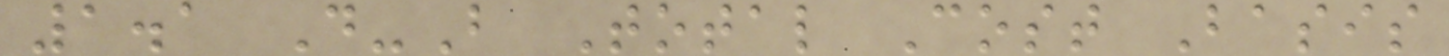1.1 D-B Total Cost Basis
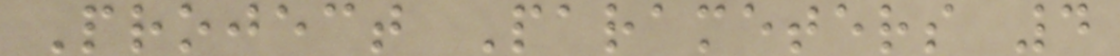Project Parameters 4
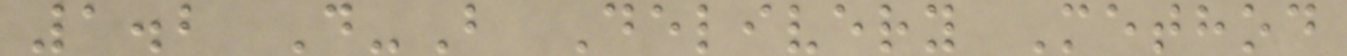1.2 D-B Delivery Method
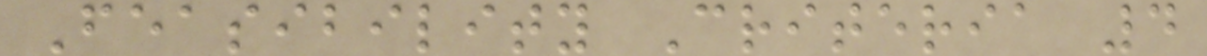Feasibility Criteria 4
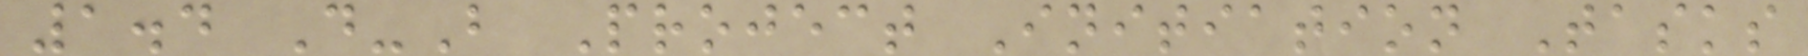1.4 D-B Project Initiation Tasks
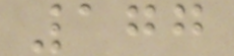177
